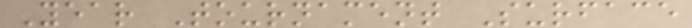Year Tournament Surface
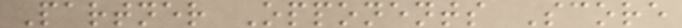Partner Opponents Score
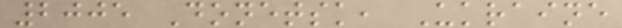2005 Donetsk, Ukraine
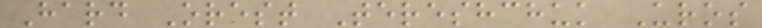Hard Orest Tereshchuk Uros
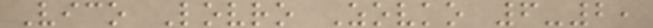Vico Lovro Zovko 6-2,
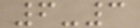6-3
